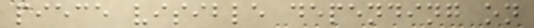piece visible depending on
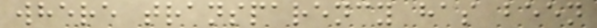where transparency has been
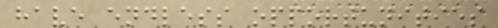have endless opportunities
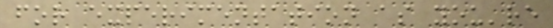for experimentation as you're
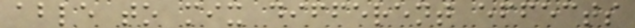able to mix different effects
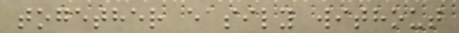together easily without
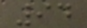94
